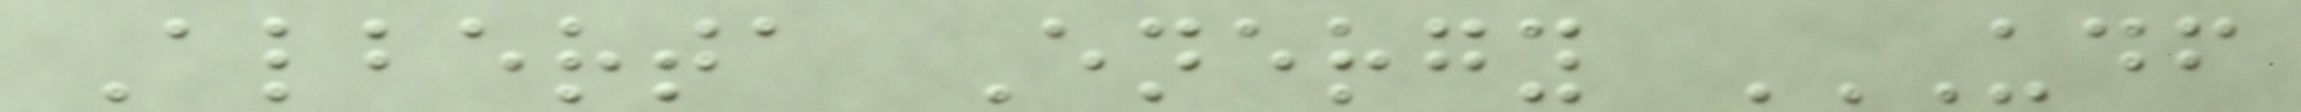Alberta Energy UDF
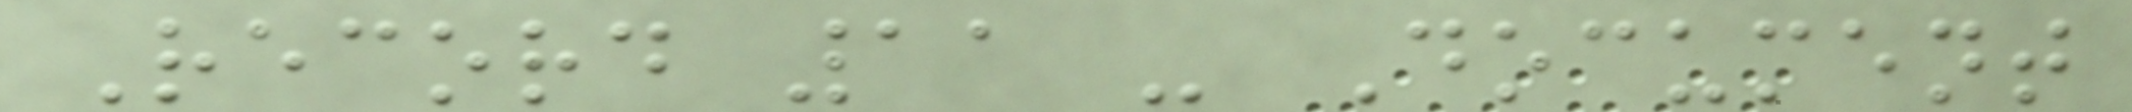Record 11 - Document
